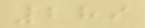289
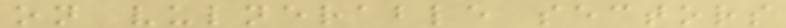on vulnerable sectors
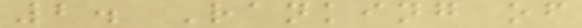2. Ranking of
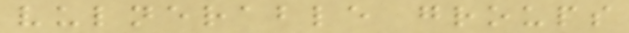vulnerable groups
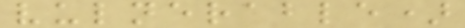vulnerable)
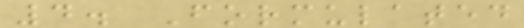4. Formulated
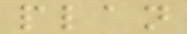plan
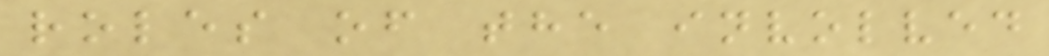roles of the involved
